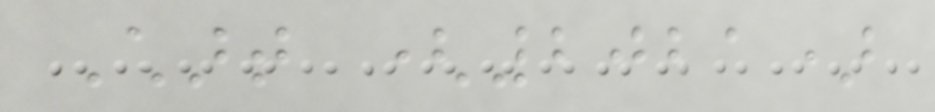Chart (2021)
